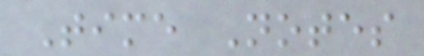Time Notes
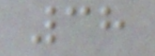38
